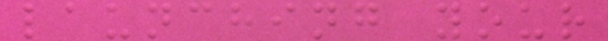launching your
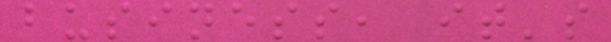business, it's
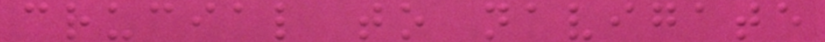crucial to navigate
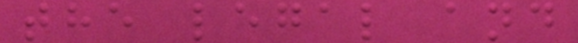the legal and
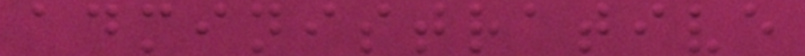administrative
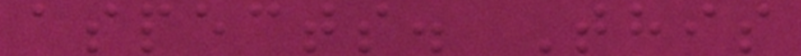aspects. This
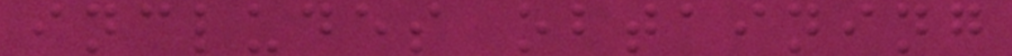includes obtaining
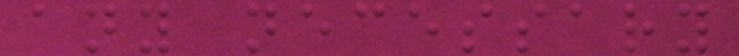any necessary
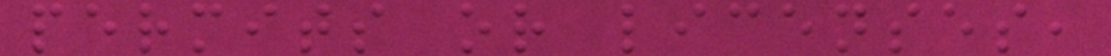permits or licenses,
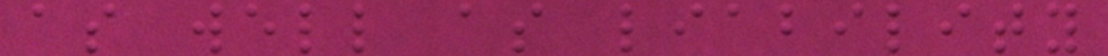as well as liability
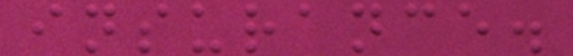insurance.
